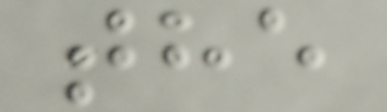the
